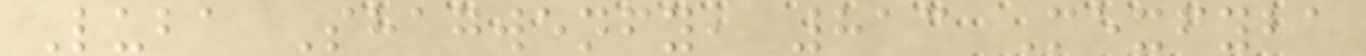Luba Shagwenfy, 813 Mexfyba
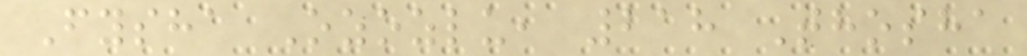Fysha Ozozlu, 218 Thosha
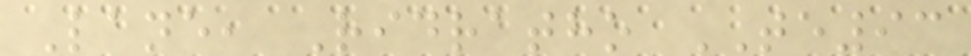Lane, Ridratho TE93
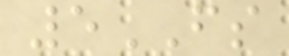5FS
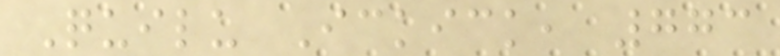Quilu Ickick, 773
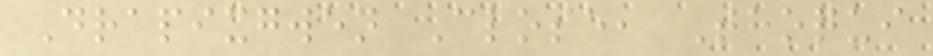Drapixgwen Close, Thoqui
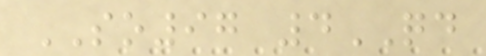SO97 4QD
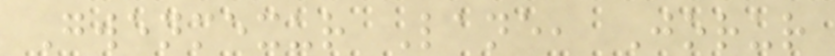Gwenmexur Lane, Jorur
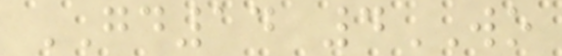GD14 4WO
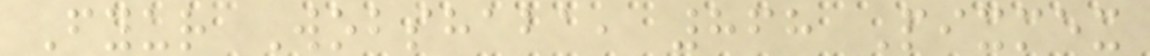Fyur Wobshaba, 868 Pixmex
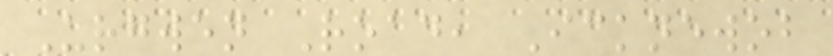Urgwen Road, Icknewob
